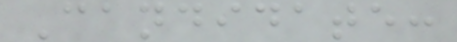Candidate:
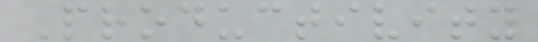Productivity
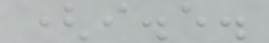(i.e.
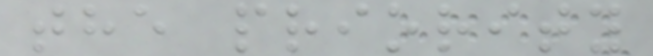the priority
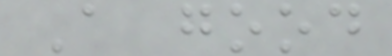A good
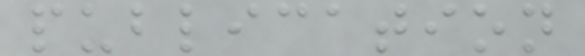publication
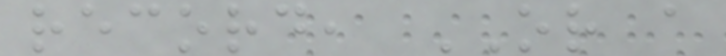record, OR a
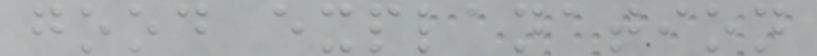good explanation
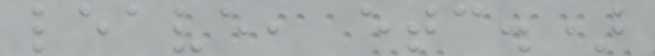leave, etc.)
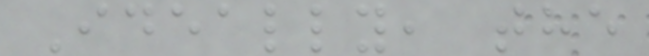Ideally, the
